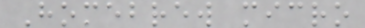Homebrew micro
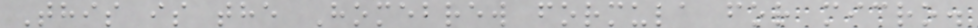This is the Homebrew formula for micro.
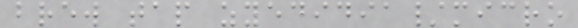brew tap zyedidia/micro
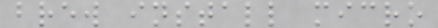brew install micro
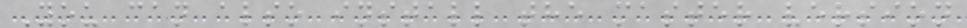You can also install the master version
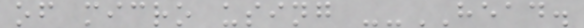of micro using --HEAD.
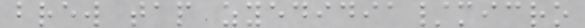brew tap zyedidia/micro
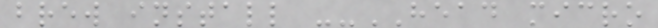brew install --HEAD micro
